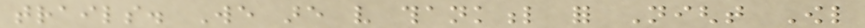trails. We are very thankful for Night Owl
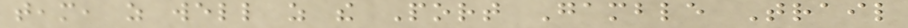team, as well as the Port Gamble Trail
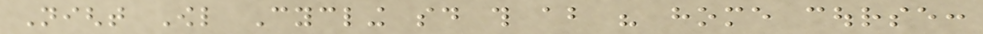Night Owl Cycling said this about his home course:
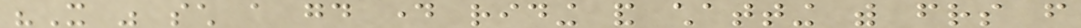"It was such a good day riding and chatting with friends from
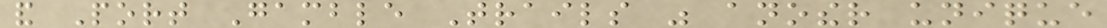and Port Gamble Trails was another unique
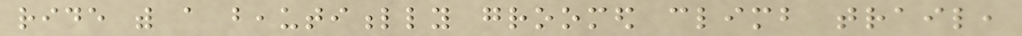ride with a beautifully groomed climb trail,
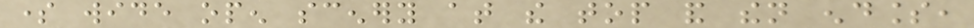some wide open scenery at the top and then endless,
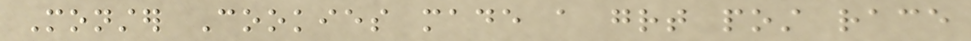Monster Cookies made a great post race
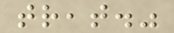treat."
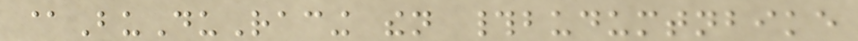@BuDuRacing then #budumtnbike
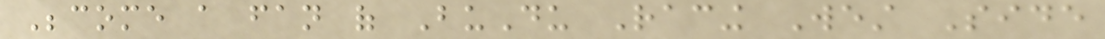Become a fan of BuDu Racing West Side
